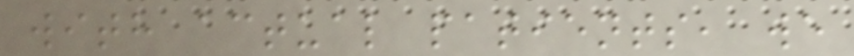with actual patients, we
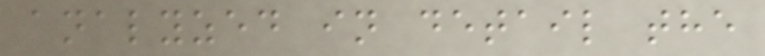analyzed in detail the
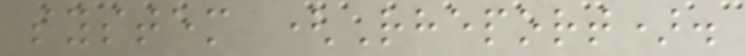system (Rheport).
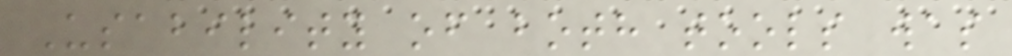Usability of both tools was
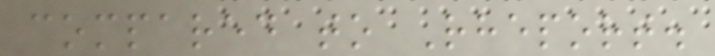compared to Rheport.
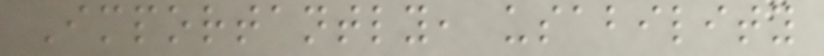Importantly, usability
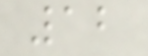12
